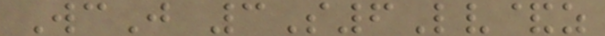WcJ 3S6Lv&z
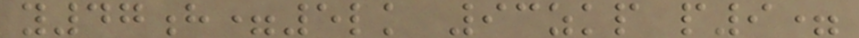y47h=5lk 93zkp p9=
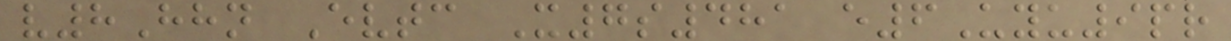v8Hhn Evtc X7s481 e6Uyu9pr
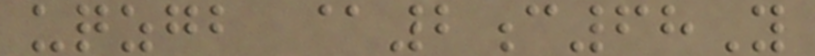uqzgb @2c68Y
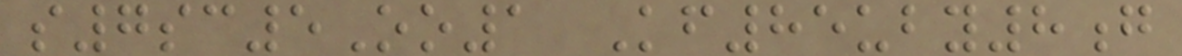s7sc5Oo1 Kf85uby8g
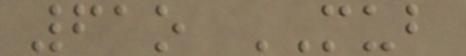61o MUB
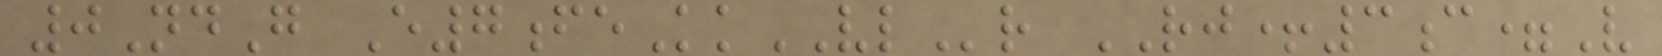0NdG E7feKkVLr RJ+3c=V
